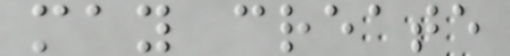may create
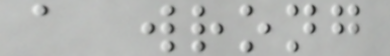a wrong
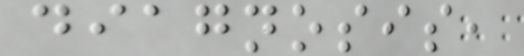diagnosis,
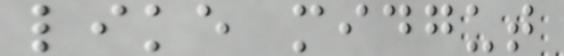like midgut
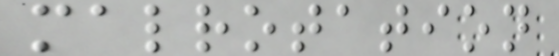malrotation
